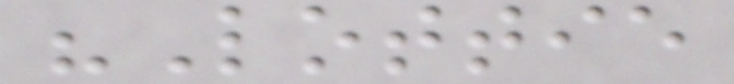"Lottie
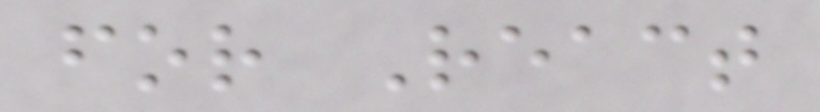for React
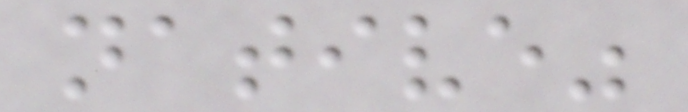native"
